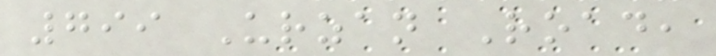799 Urzan Road,
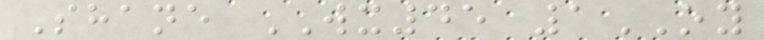Shane WX45 1OY
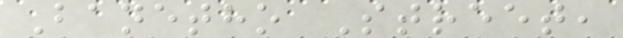Banetho Street,
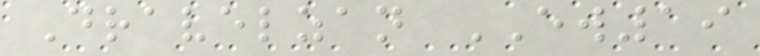Dravelzan EW19
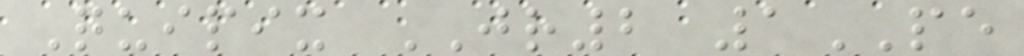Quipix JR2 1PE
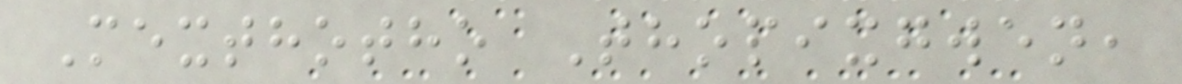Mexthotho Thopixgwen,
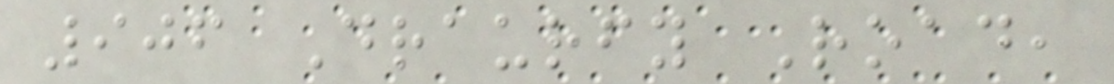906 Draurfy Road,
